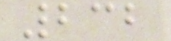232
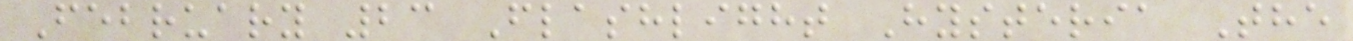February 23 Flashlight Hysteria The
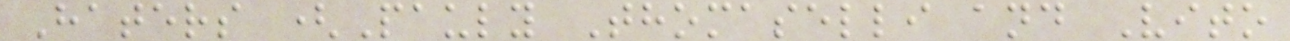Haters (Pauly Thomaselli and Vito
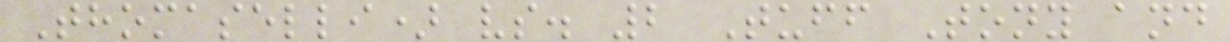Thomaselli) vs. 2 Tuff Tony and
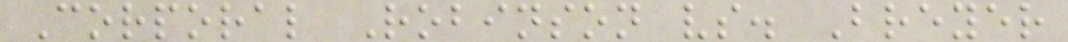Corporal Robinson vs. Breyer
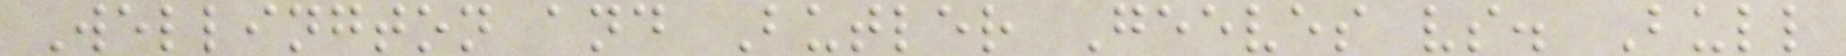Wellington and Butler Geeves vs. Bull
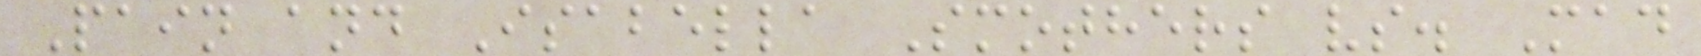Pain and Isabella Smothers vs. Mad
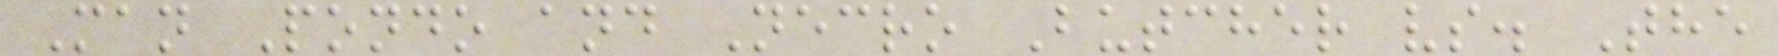Man Pondo and Necro Butcher vs. The
